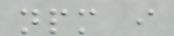npm i
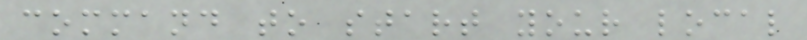command to start your local
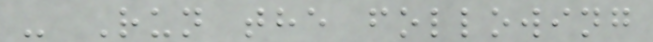- Run the following
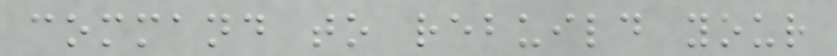command to rebuild your
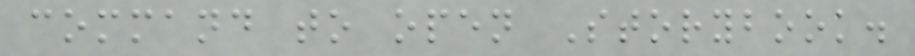command to open Storybook.
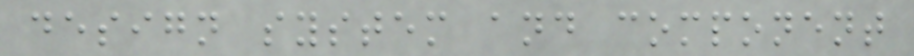design system and component
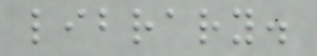library.
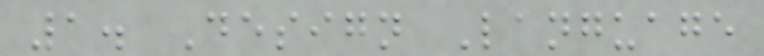1. Design Language
